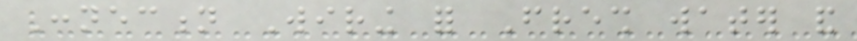Connection Wiring for Fresh water and
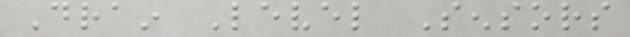Drain Level Sensors
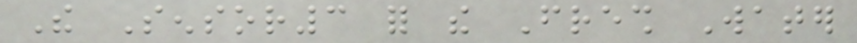The Sensor3 for the Fresh Water
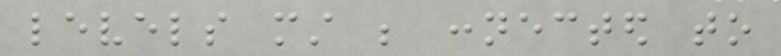levels must be connected to
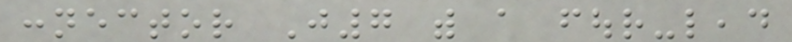connector J7 with a four-lead
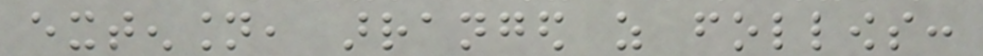extension, arranged as follows:
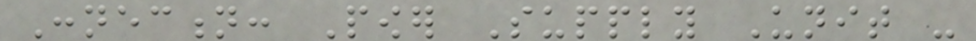Connection: Power Supply Unit -
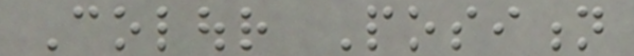Colour Position
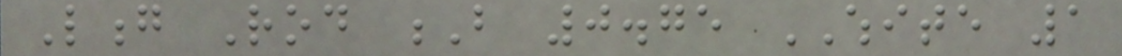Long Rod B 0.75 WHITE 1
